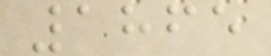1865
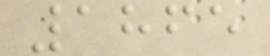1865
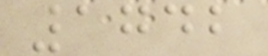1742
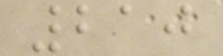210
